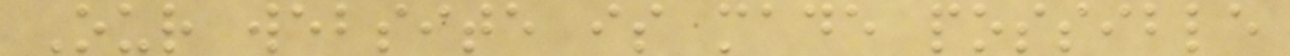Our website is made possible
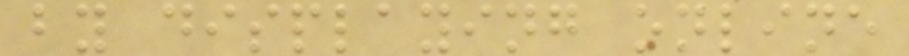by displaying online
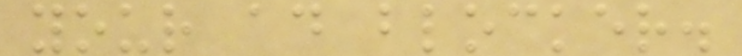your ad blocker.
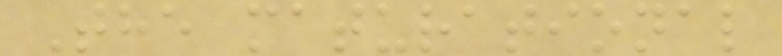The maturational
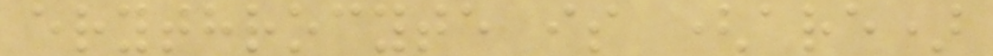erythrocyte is (are)
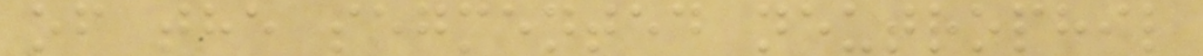of the segmented neutrophil
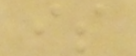is
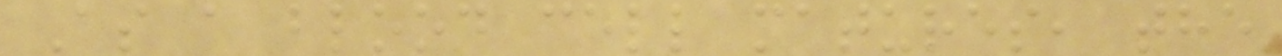As a blood cell matures, the
